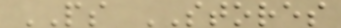PS STORES
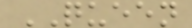QUEEN
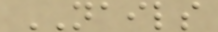NAILS
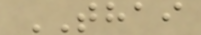THAI
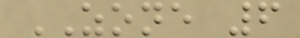ZONE 6
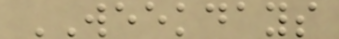WEEKDAYS
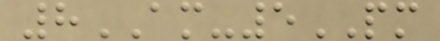8AM-5PM
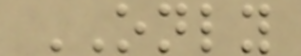ONLY
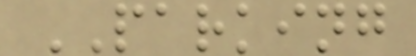PARKING
